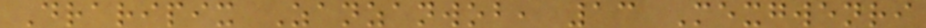Draripix Zanzanwob, 13 Mexgwenri
